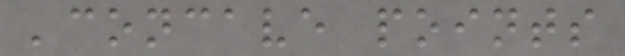'concave points
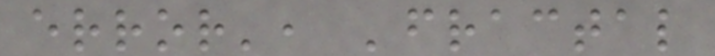error', 'fractal
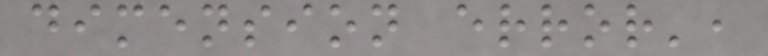dimension error',
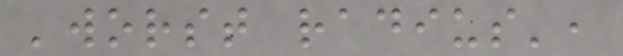'worst radius',
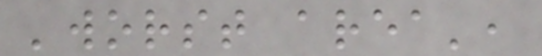'worst area',
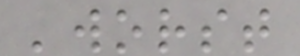'worst
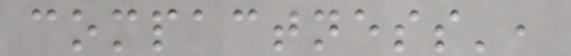compactness',
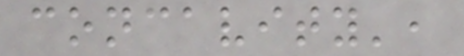concavity',
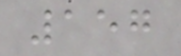157
